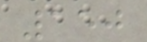150
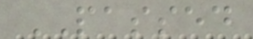PASSED
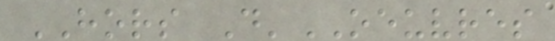HORS D'OEUVRES
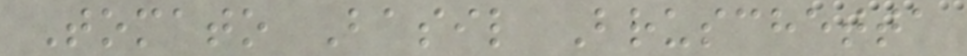Tomato Basil Bruschetta
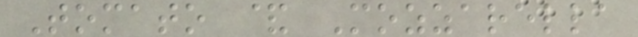Tomato & Mozzarella
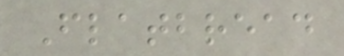Flatbread
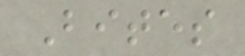Bites
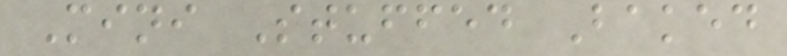Mini Stuffed Baked
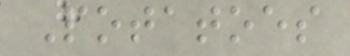Potatoes
